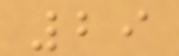29
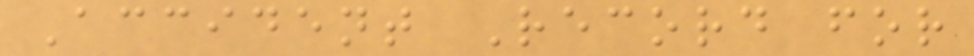Accident Record for
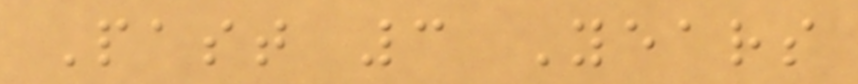Past 3 Years
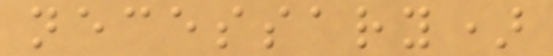necessary)
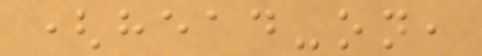(head-on,
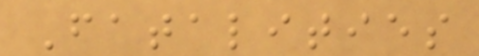Fatalities
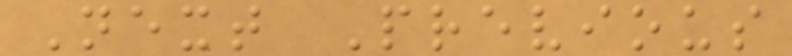Next Previous
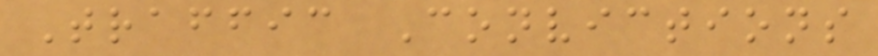Traffic Convictions
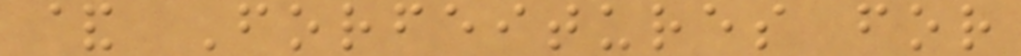& Forfeitures for
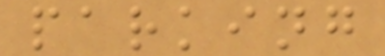parking
